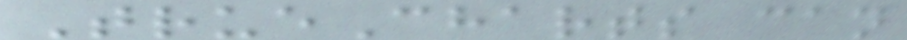TrueCharts can
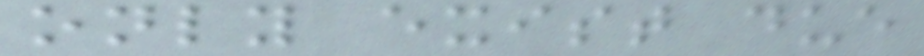only exist due
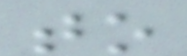to
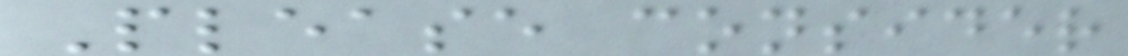Please consider
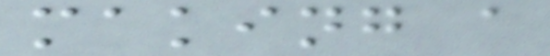making a
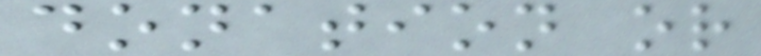donation or
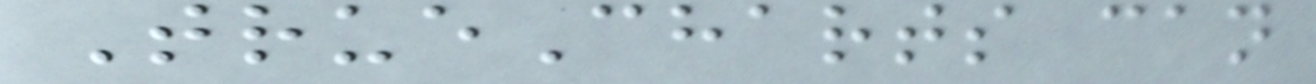TrueCharts can
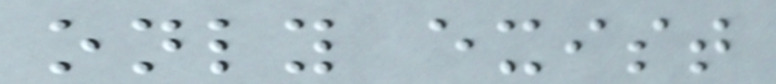only exist
